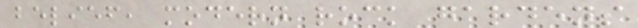belief, modern rock gardens
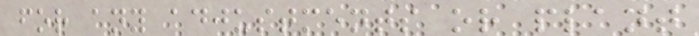for any adjustments or plant
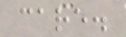care.
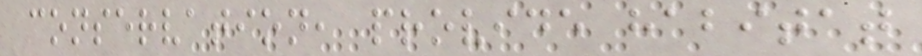conservation, provide habitat
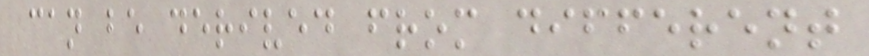can be derived from different
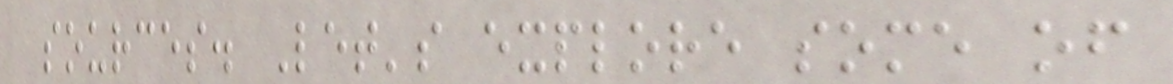sources. Let's explore some of
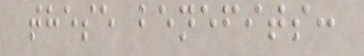these benefits:
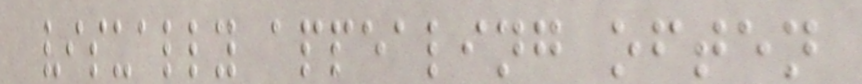visually appealing often
